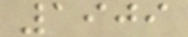1909
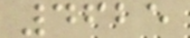4625
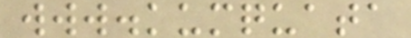www.kumquata
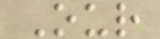Our
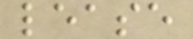lease
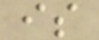is
